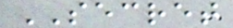SECRET
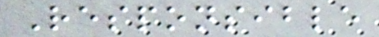Responsible
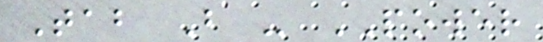Tab B - POWER
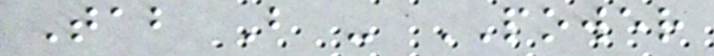Tab B - POWER
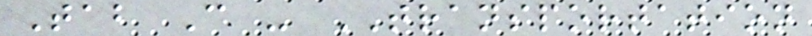Tab C - TRANSPORTATION
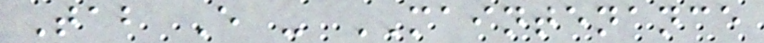Tab E - MAINTENANCE
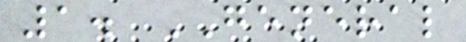1. GENERAL
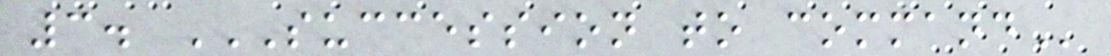3. SUCCESSION TO COMMAND
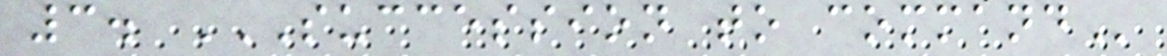3. SUCCESSION TO COMMAND
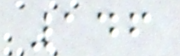146
